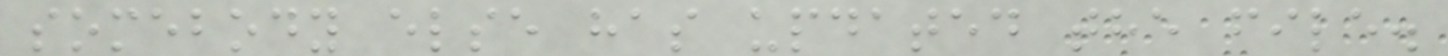somebody else has updated the file.
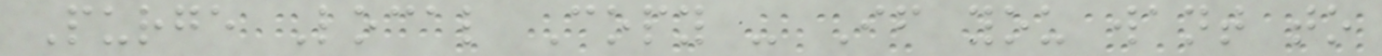Purge Local Copy - If you want to
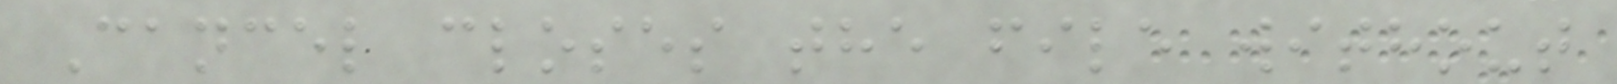Cancel closes the file without
